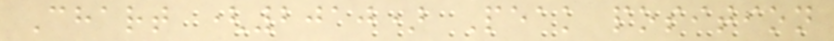Chart (2010) Peak position
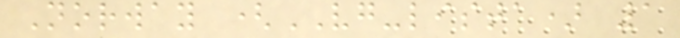Norway (VG-lista) 1
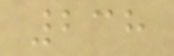238
